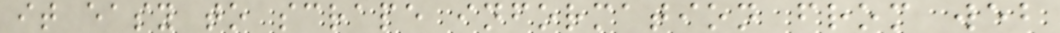it easy to scrape information from web
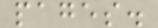pages.
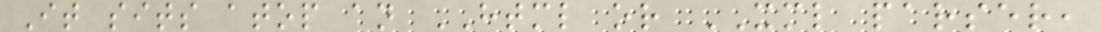It sits atop an HTML or XML parser,
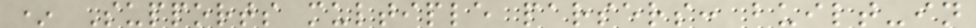* Supports multiple parsers: built-in
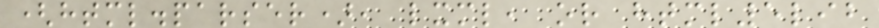(html.parser), lxml, or html5lib
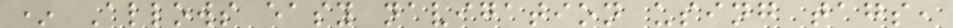* Allows easy navigation using tags,
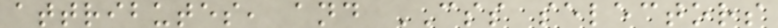attributes, and CSS selectors
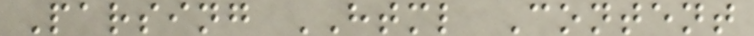Parsing HTML Content
